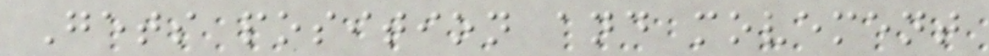Gets position and movement
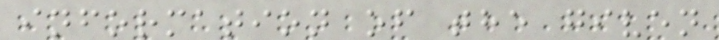information of the given
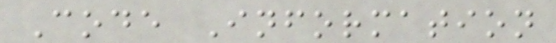Code Information
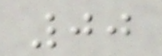00
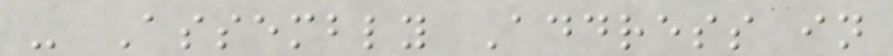- Assembly Address in
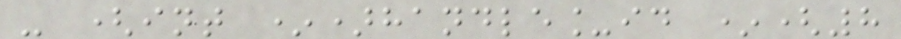- (int *)handle_id *(8
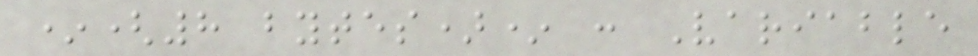*(8 bytes)* : Variable
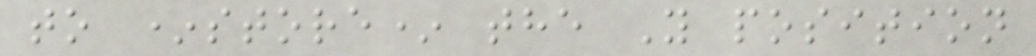to *store* the Y position
